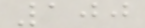100
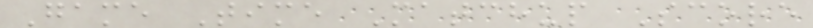Game Time Matchup Score
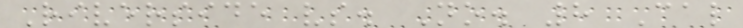Riverside vs. No. 8 Cal
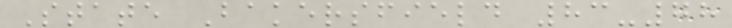State Bakersfield 83-78
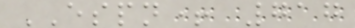ESPN+ 717
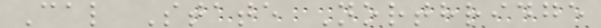Cal State Northridge
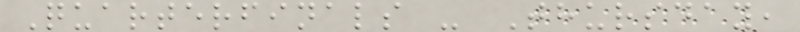Quarterfinals - Thursday,
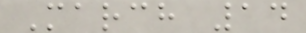March 14
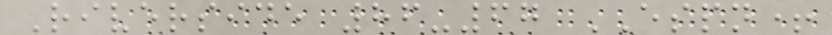Riverside 86-67 ESPN+
